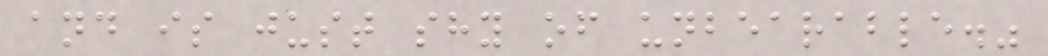and is just shy of unbearable."
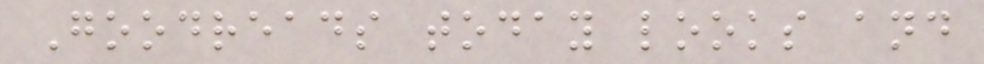Goodreads today looks and
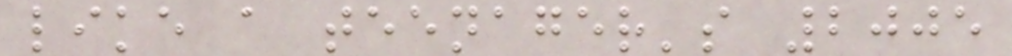like a teenager's 2005
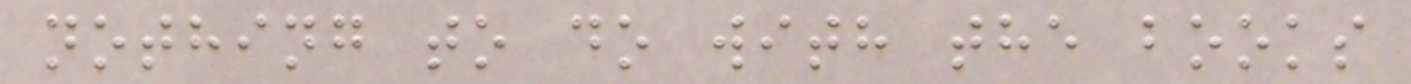nothing to do with the books
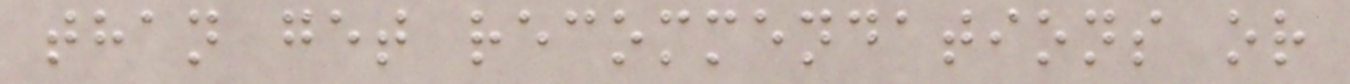than get recommendations or
